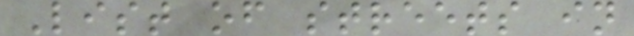List of streets in
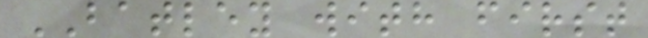BATLEY with first
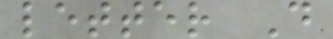letter D
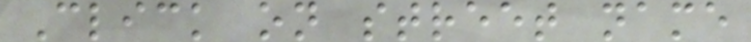Click on street name
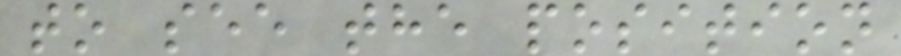to see the position
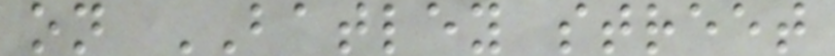on BATLEY street
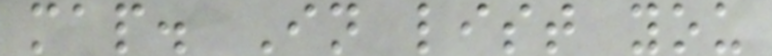map. In list you
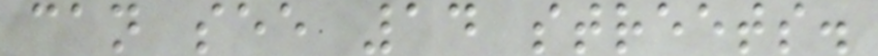can see 14 streets.
